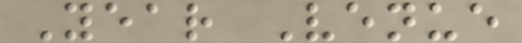Year Venue
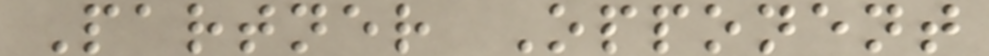Partner Opponent
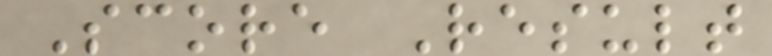Score Result
